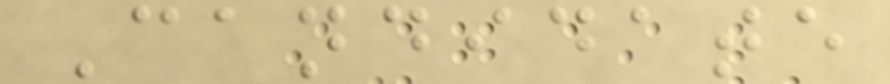Candidate
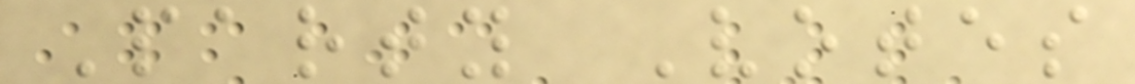Party Votes
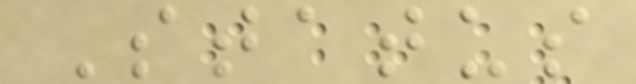Status
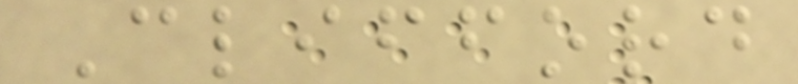Clifford
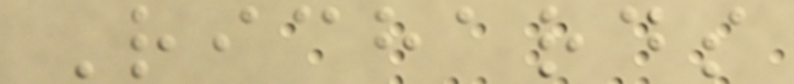Richards
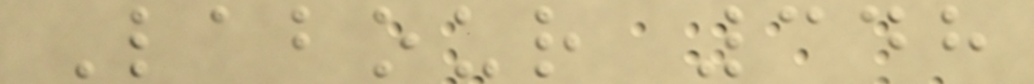Labour 348
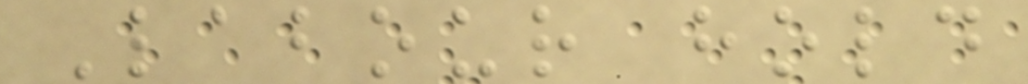Labour hold
